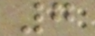7
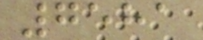7581
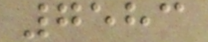7583
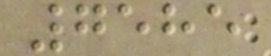7585
